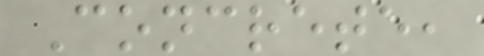Concrete,
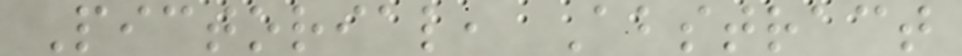Pictorial, Abstract
